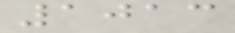1013
